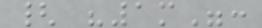{ "1m":
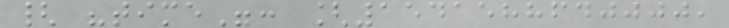{ "time": [1541588640000,
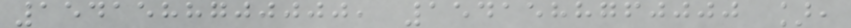1541588700000, 1541588760000 ],
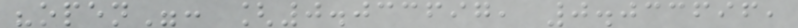"open": [0.033697, 0.033696,
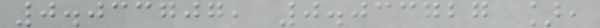0.033707, 0.033727 ],
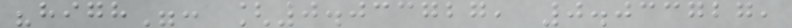"high": [0.033727, 0.033727,
